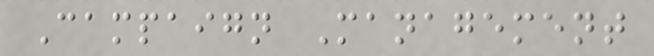Campaign Management
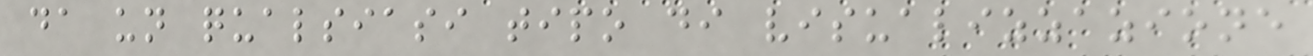da un qualsiasi tipo di visualizzazione
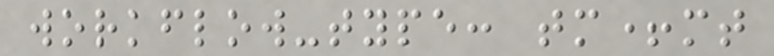workflow-type: tm+mt
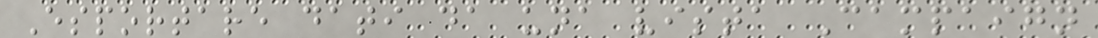Esportare dati da una vista Campaign
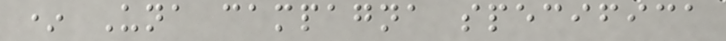* Una campagna specifica
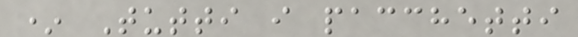* Tutti i pacchetti
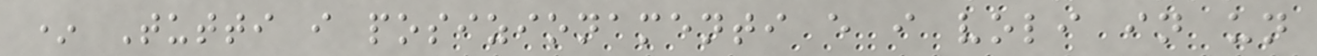* Tutti i posizionamenti e i voli in un
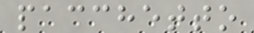pacchetto
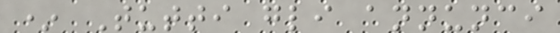* Tutti gli annunci
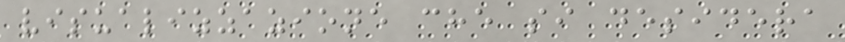visualizzazione che si desidera
